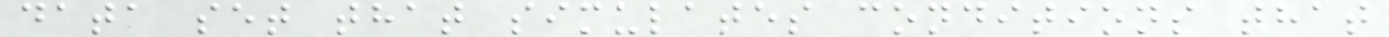data set that simulates conditions that
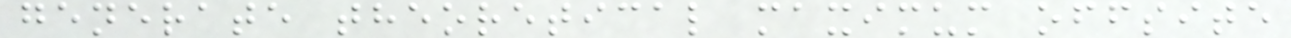generate theoretical maximum offsite
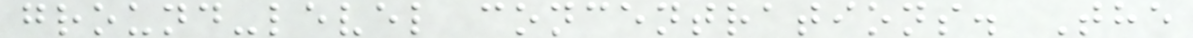ground-level concentrations. The
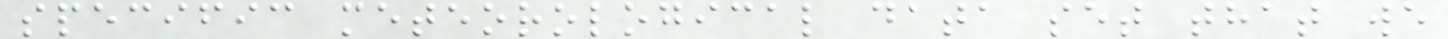specific meteorological data set that we
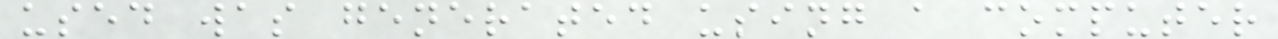used was generated using a computer
